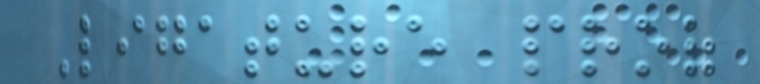Ligature proof
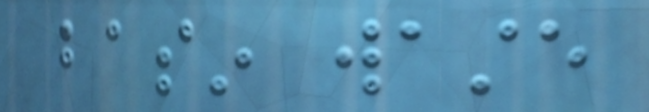basin waste
